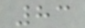83
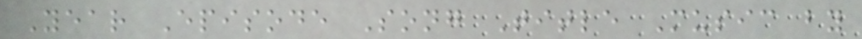Year Episode Song Title Music by
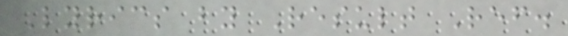Lyrics by Result Ref.
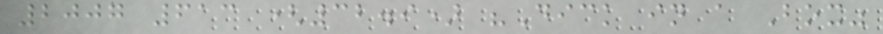2007 613 (32.9) "Dick in a Box"
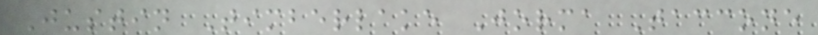Justin Timberlake Jorma Taccone
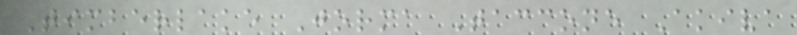Timberlake Jorma Taccone Akiva
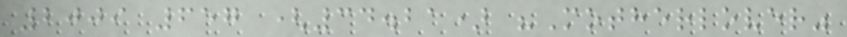2009 657 (34.21) "Motherlover"
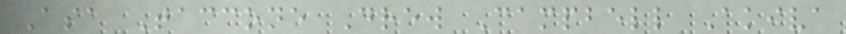Asa Taccone Drew Campbell Akiva
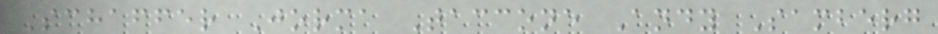Schaffer Jorma Taccone Andy Samberg
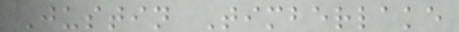Justin Timberlake
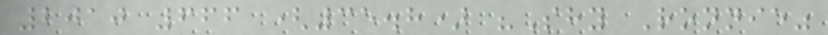2010 666 (35.8) "Shy Ronnie"
